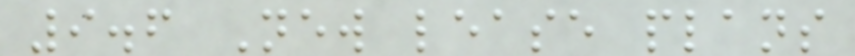9.6 New lease plans
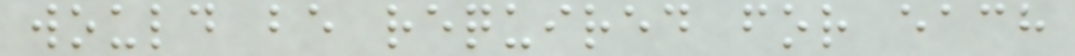would be required for each
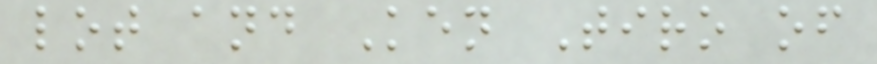lot and Ken Tiro of
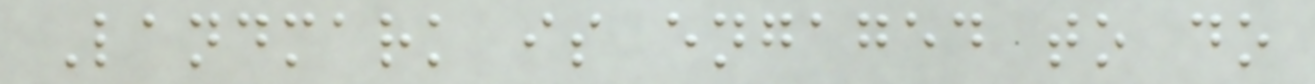Landmark is engaged to do
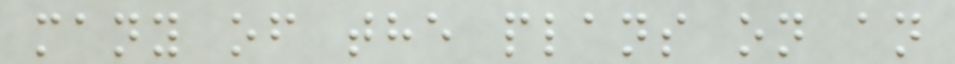many of the plans on an
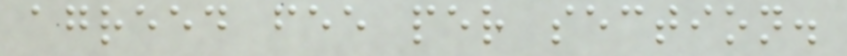agreed fee per section.
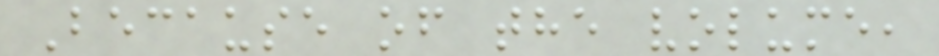Because of the volume,
